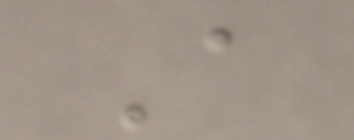A
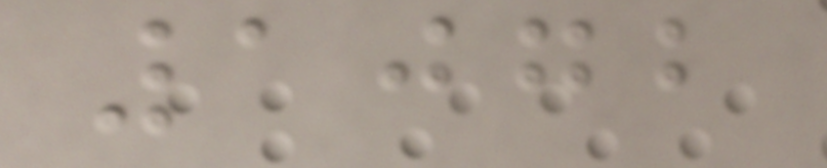1072
